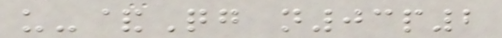u-&Qg n03p2
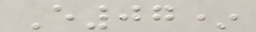E07*
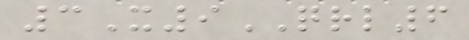3X9QRL6
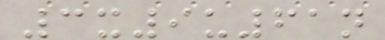3x9u61n
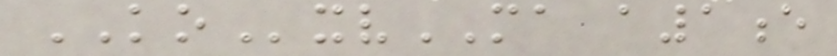KOxvMA a1e
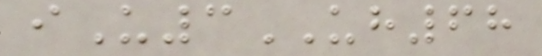iU3UH68
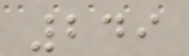249
